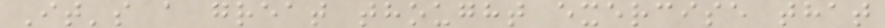It's a great thought exercise that
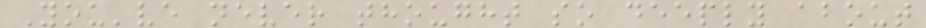You've never thought so deeply about
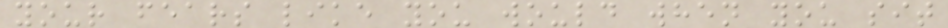your fears like you would when you sit
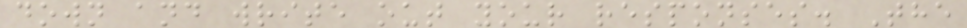down and write out your responses. The
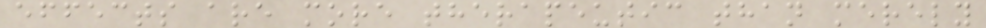effects are more therapeutic than merely
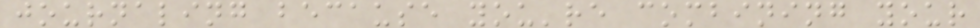journaling because you're combining your
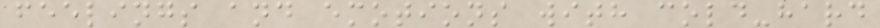feelings and emotions with cold-hard
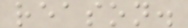reason.
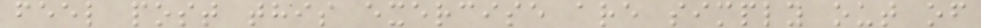feel post this exercise are simply out of
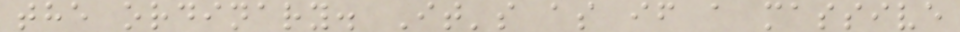the ordinary. It's as if a massive
